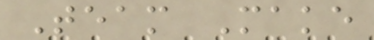Team Make
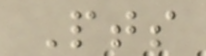Pts
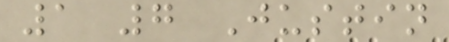1 7 Justin
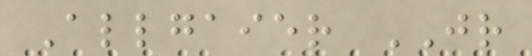Allgaier JR
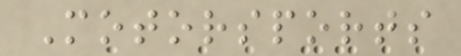Motorsports
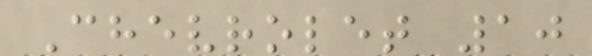Chevrolet 10
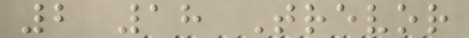2 18 Trevor
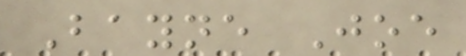Bayne Joe
